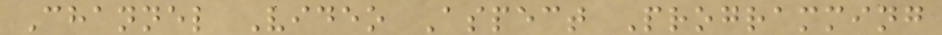Channel Video Aspect Programming
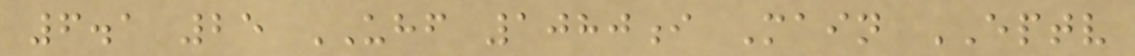6.1 25 UHF 1080i Main EPTV
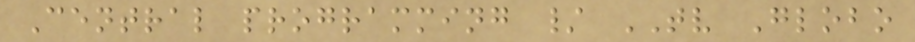Central programming / TV Globo
